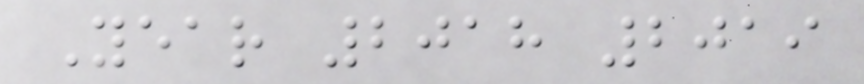Year 2018 2019
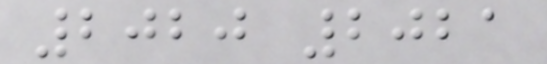2020 2021
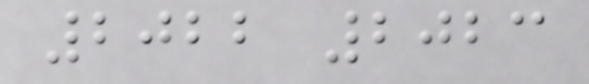2022 2023
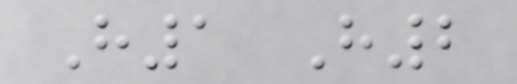H1 H2
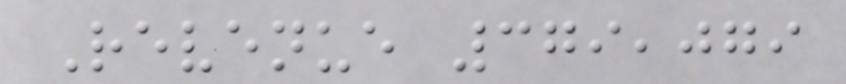Revenue 379,079
